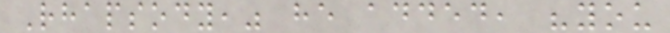Rhapsody," he added, "you
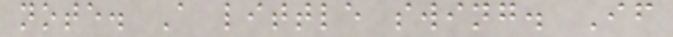note. A little swing. If
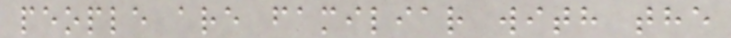people are familiar with the
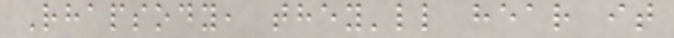Rhapsody, they'll hear it
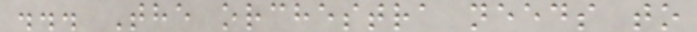... The orchestra needs to
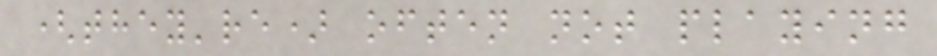(they're) often not playing
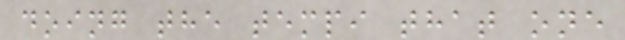doing the tempi that one
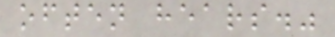often hears."
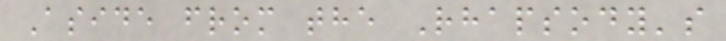Aside from the Rhapsody's
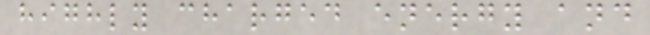highly charged energy and
